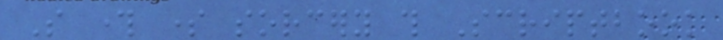So through some sorcery this Scriptbook
